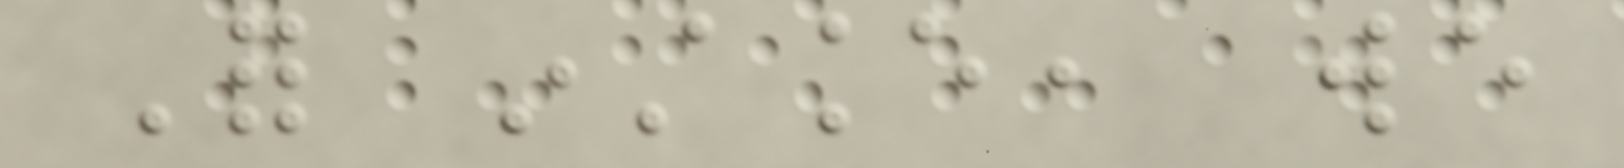For instance, we
